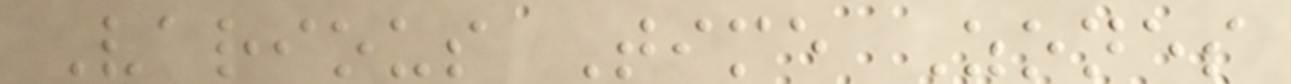Various Time Zones
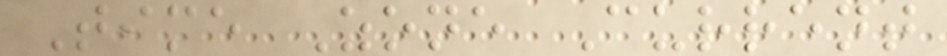Time Zone Current
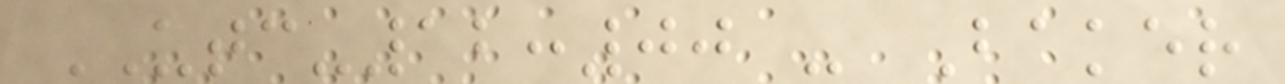UTC-12:00 - Baker
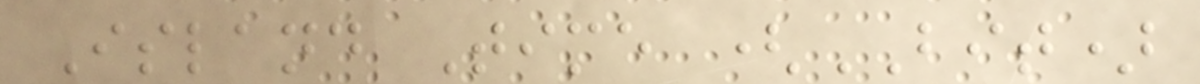Island Time (BIT)
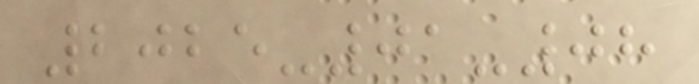2025-01-08
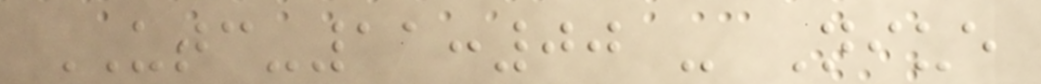UTC-11:00 - Niue
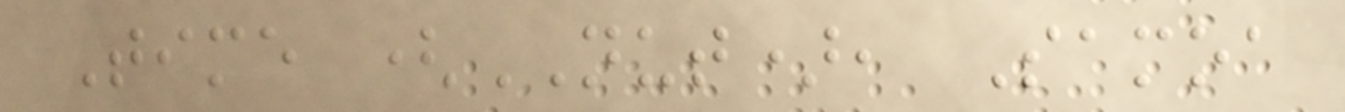Time (NUT), Samoa
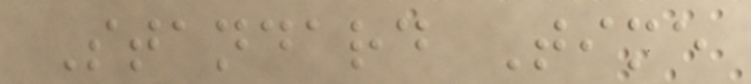Standard Time
